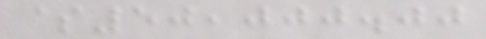$50,000.00
